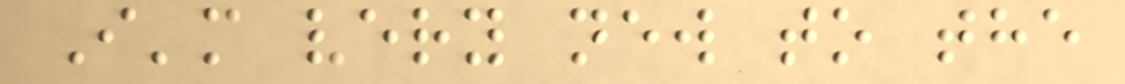I'm very new to the
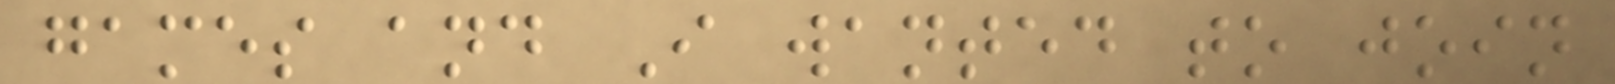games and I wanted to join
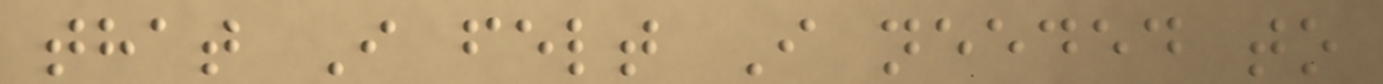that I felt I needed to
